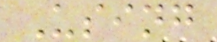Using
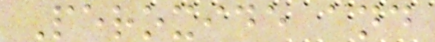Peroxide and
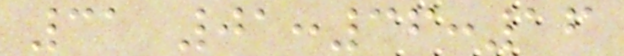31 01:36:16
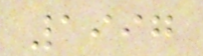1997
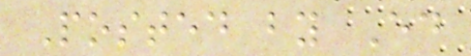Posted by Ed
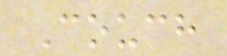Couch
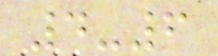4-6
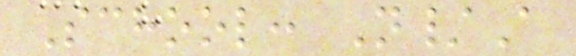School: N/A
